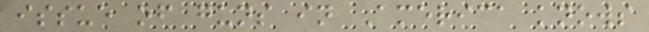issue of guns in America knows
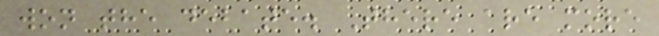won the debate. There are more
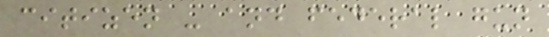citizen - and federal gun
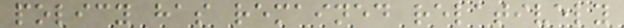policy has remained relatively
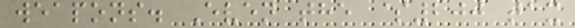weapons. Even the $200 tax
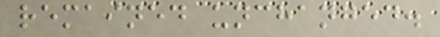remained unchanged.
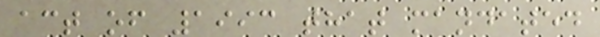act of 1993 that mandated
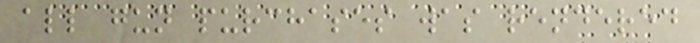all gun purchases was rendered
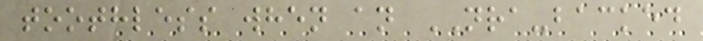toothless when an NRA-backed
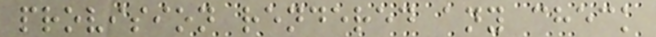provision rendered any check
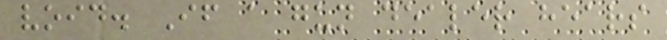void. If a gun dealer hears
